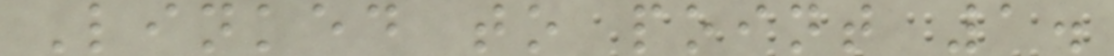Linked to point 1.
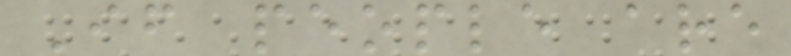If people are
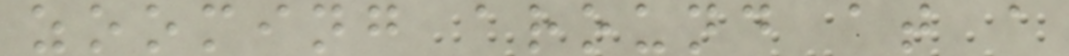zooming around at a
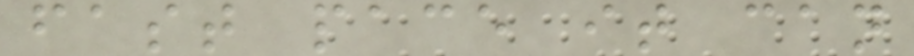fast pace it can
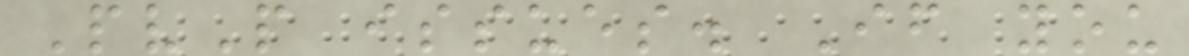PvP issues. If you
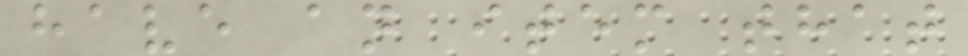have an item that
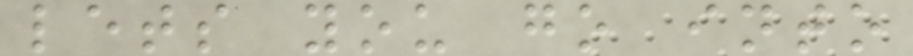lets you go into
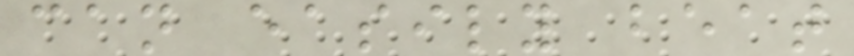can easily beat
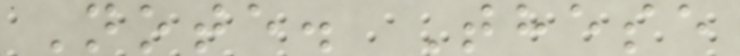Note. These
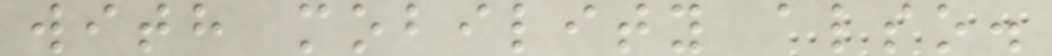with mobility also.
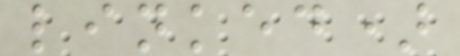linked)
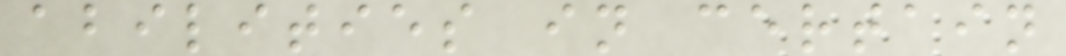abilities in certain
